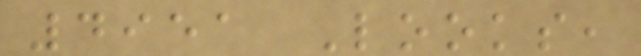4951 Looks,
